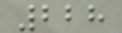228
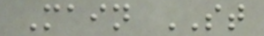Main ST
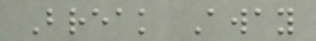Break Away
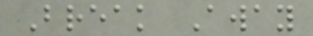Break Away
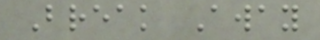Break Away
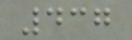437
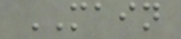MAIN
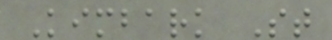Kimbark St
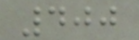400
